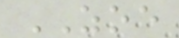ZOE
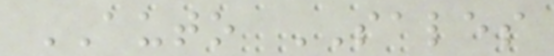AUTO SALES
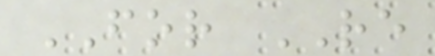FOR RE
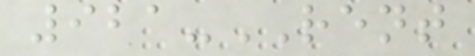921-RENT
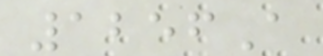1256A
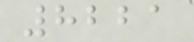8221
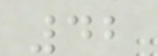42
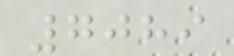7089
